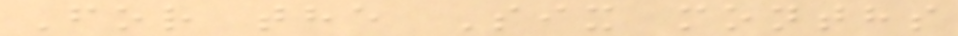For the Six months
